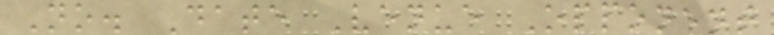No. Date Venue Opponent
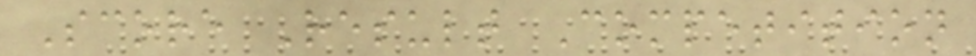Score Result Competition
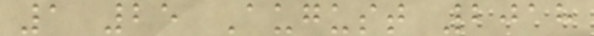1 25 August 2018
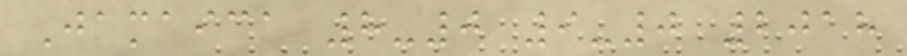Jamaica 8-0 9-0 2018
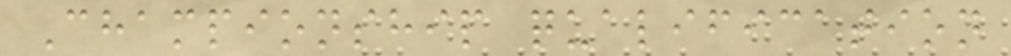Championship qualification
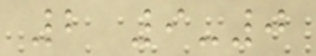2 9-0
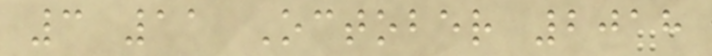3 11 October 2018
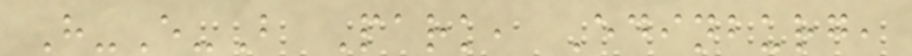H-E-B Park, Edinburg,
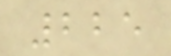225
